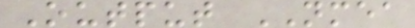Output NMEA
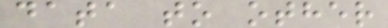data to other
